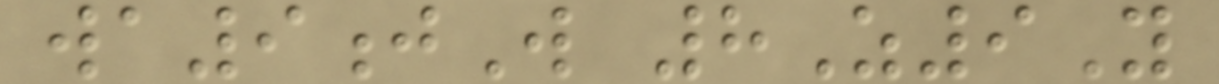wa9jW 8Z9Y
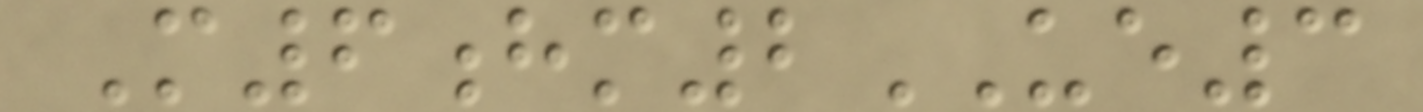M6hm2UE3
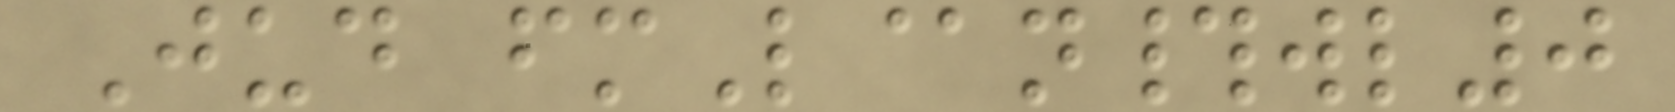Jud fmL@n#wl0
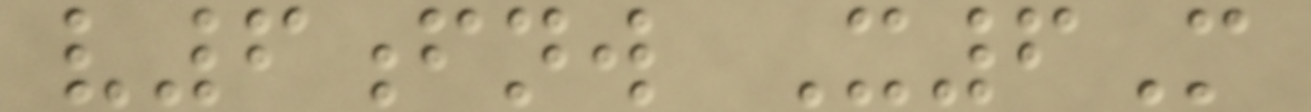v6fnw X6M
